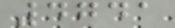4741
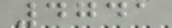4741
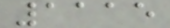1115
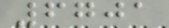6701
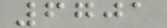6701
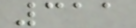311
